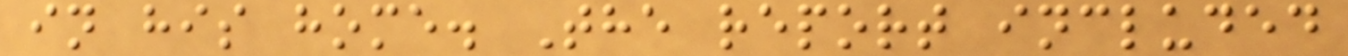in his home. The report included
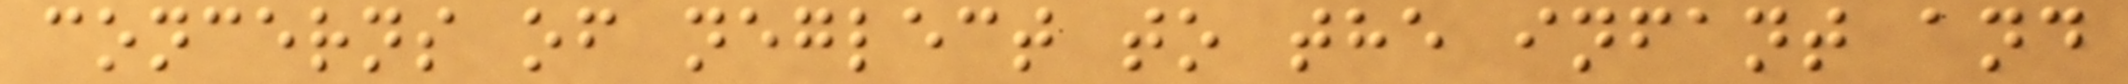concerns of neglect to the infant and
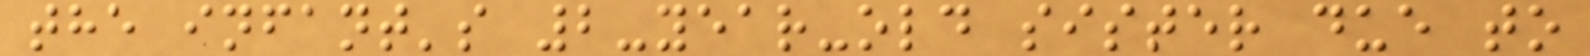the infant's 2-year-old sister due to
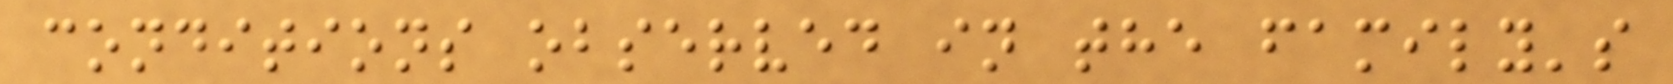conditions observed in the family's
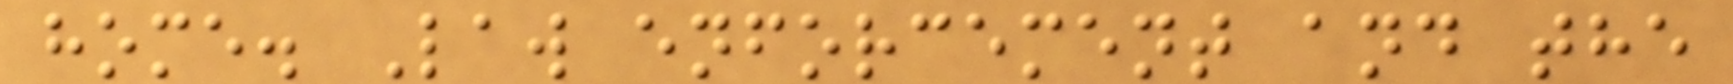home. Law enforcement and the
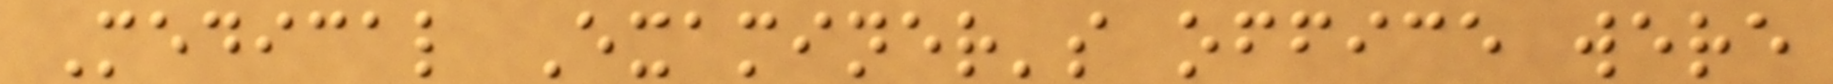Medical Examiner's office were
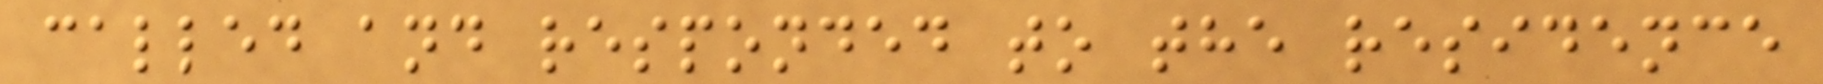called and responded to the residence
